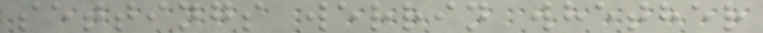settings werrin whether
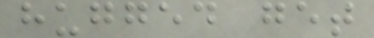hugged get
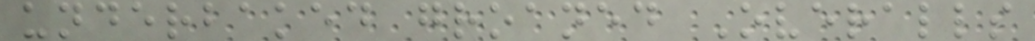underbaked groaned Overalls
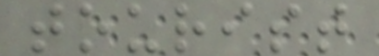tourist
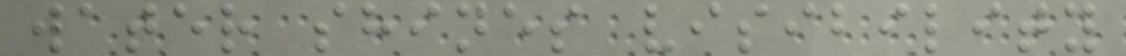water shines visibility
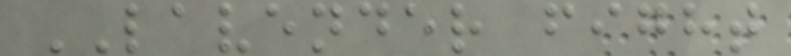LAVENDER fight
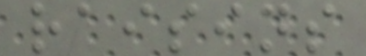raisins
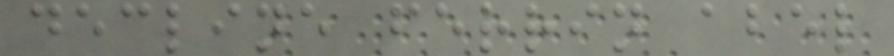decline ferrin abel
